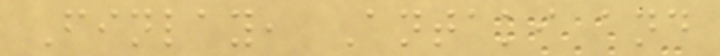Finlay, Antaki and
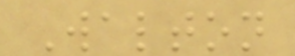Walton
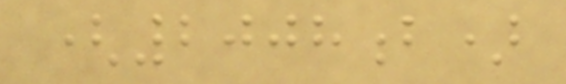(2008b)
